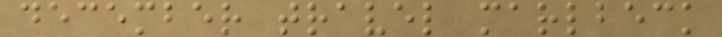december travel marlbeck
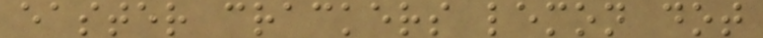easter crackers lemon dot
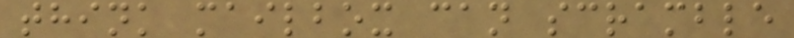think mailbox can scramble
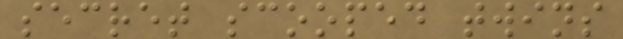secret scooped twins
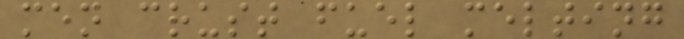men crust fuel melting
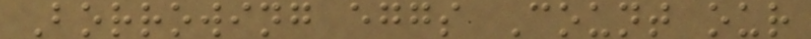Borrowing eggs Count our
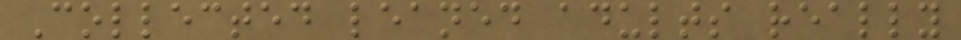Collected leaned adults really
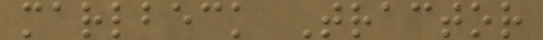marlbeck Tractor
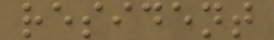resident
